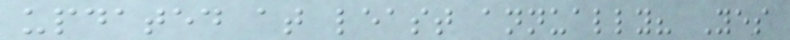updated at least annually? Yes
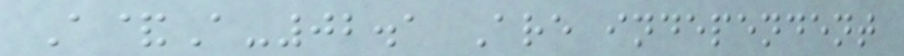A&A-02.1 Are independent
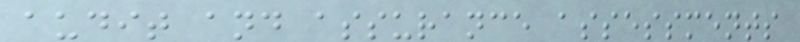audit and assurance assessments
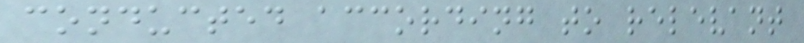conducted according to relevant
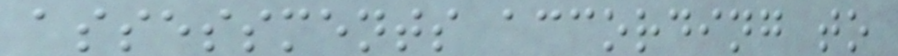assessments according to
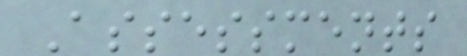Assessments
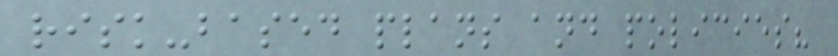risk-based plans and policies?
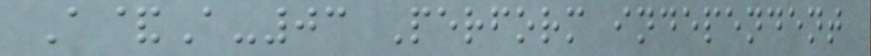A&A-03 Perform independent
